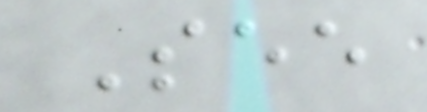See
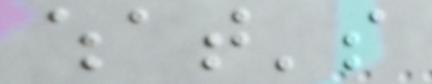what's
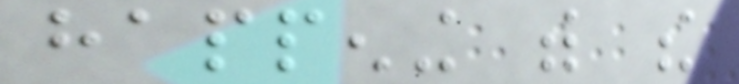happening with the
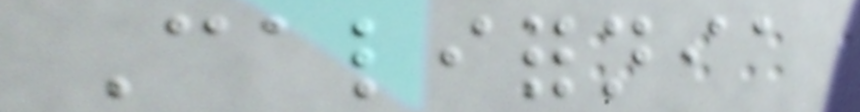California
